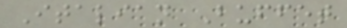Italian Buffet
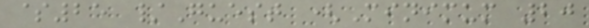$25 /Guest (Minimum 20
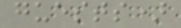guests)
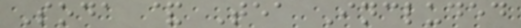Soda & Tea Included
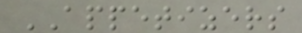APPETIZERS
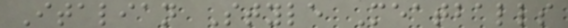Italian Style Meatballs
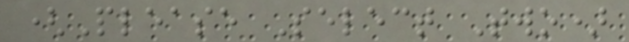(Please Select Two)
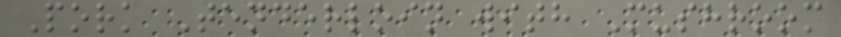Pork Tenderloin with Mushroom
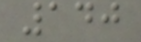140
